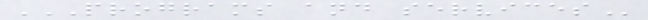PROGRAMS AND SERVICES
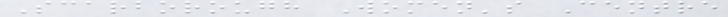Scarborough Women's Centre
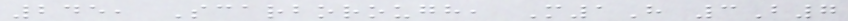245, Scarborough, M1H 3B7
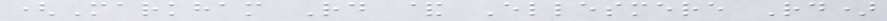(Markham Rd & Ellesmere Rd)
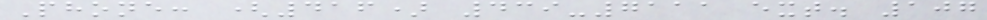Phone: (416) 439-7111 ext. 107
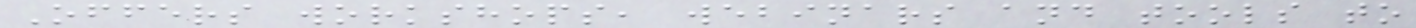Offers workshops, webinars and tools to
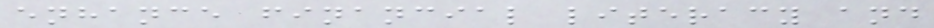enhance financial literacy and
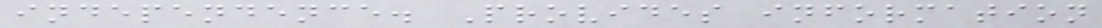independence. Provides information
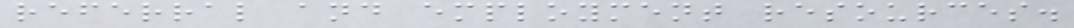referral and employment resources.
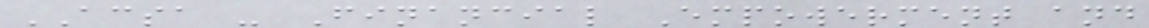ACSA - Financial Empowerment and
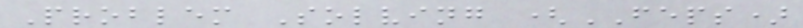Problem Solving (FEPS)
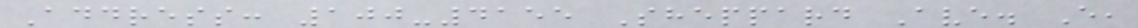Address: 100-4155 Sheppard Ave. E,
